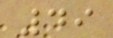49
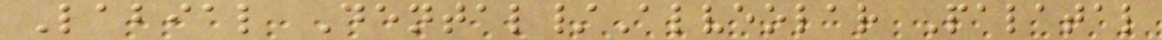Labial Dental/Alveolar Palatal
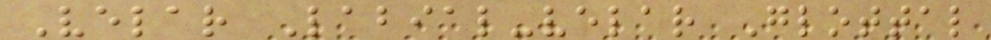Velar Labial-velar Glottal
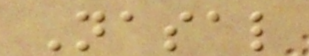Nasal
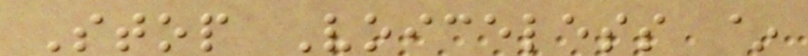Stop Voiceless ~
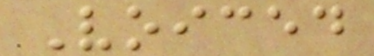Voiced
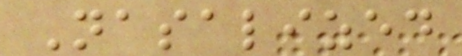Nasalized
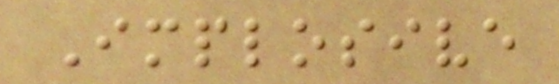Implosive
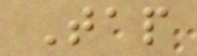Tap
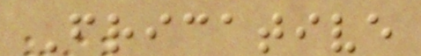Fricative
